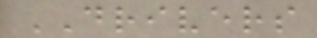DRIVERS
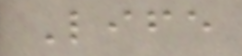Life
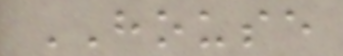HOUSE
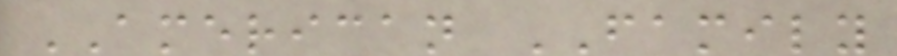AMERICAN FAMILY
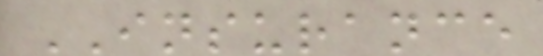INSURANCE
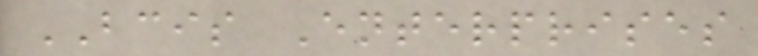BCIS Enterprises
